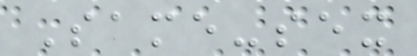Same-sex
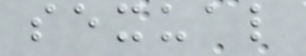sexual
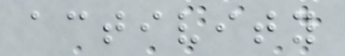activity
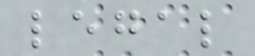legal
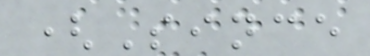(Since
